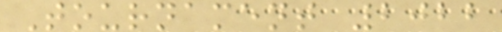Tournament 2022
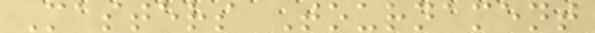Masters Tournament
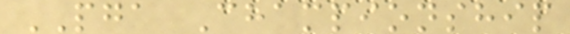PGA Championship
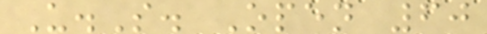U.S. Open 60
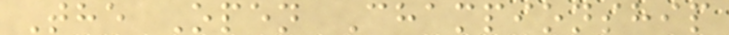The Open Championship
